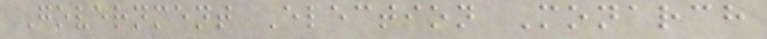Government Election Monarch
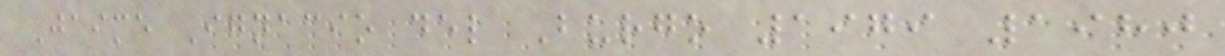Jaime Ignacio del Burgo 1979 1980
